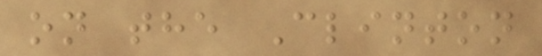on the Clinton
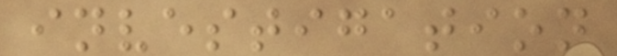investigation
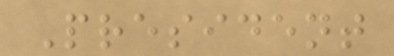President
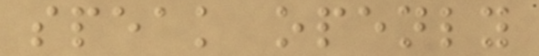speak openly
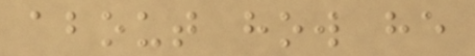about how he
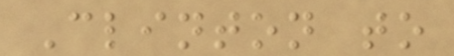Clinton to
